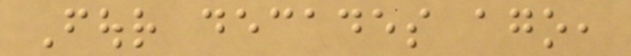Four decades ago,
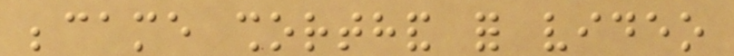became shorthand for video
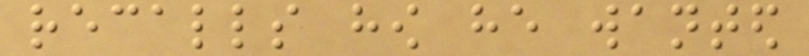recalls how he wanted
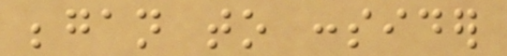began to consider
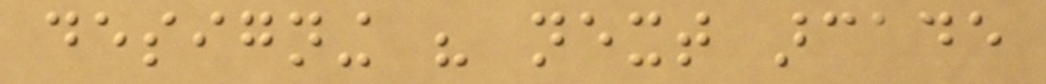designing his next arcade
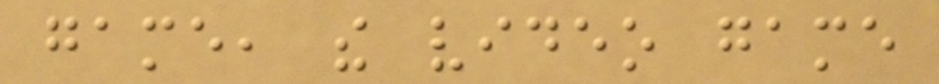game, the video game
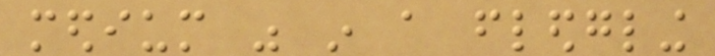medium was in a fledgling
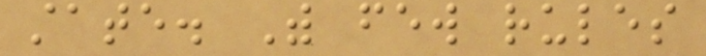state. With few rules
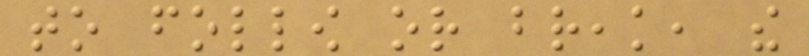to follow or break, the
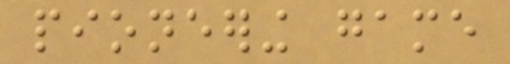pioneering game
